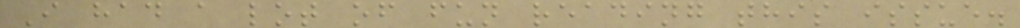I had a lot of fun reading this issue.
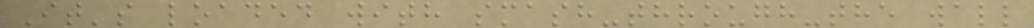It's loaded with smash-through-the wall
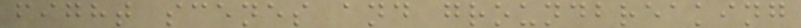fight scenes and groundbreaking
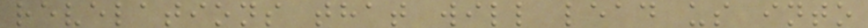revelations that will lead us into
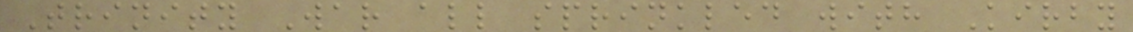Trinity War all sprinkled with Kirby
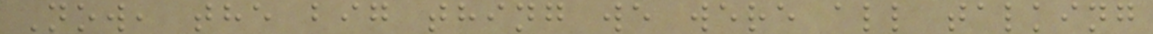Now, the big thing we were all talking
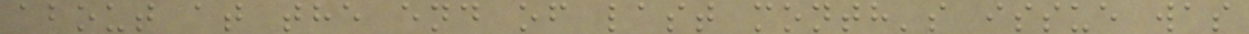about at the end of last month's issue was
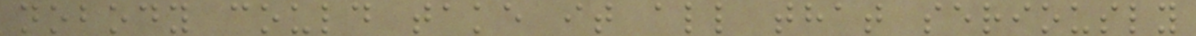nobody could take it all that seriously
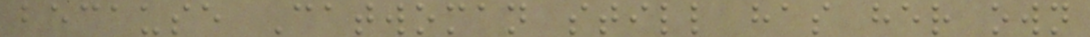because Catwoman still has her own
